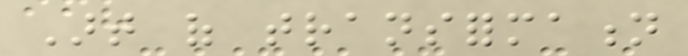Art of transformation
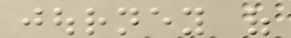journey of
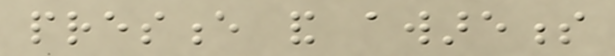presence and awareness
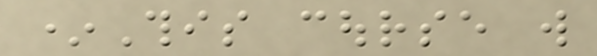*This course will
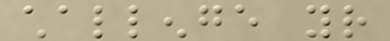challenge your
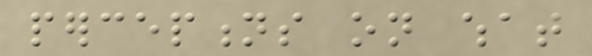perceptions on what
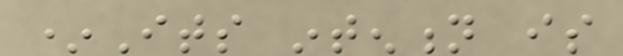*Its intention is
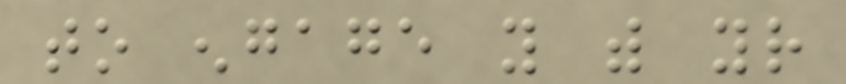to engage you with your
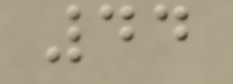44
